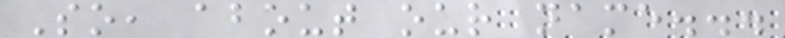So, about our name...
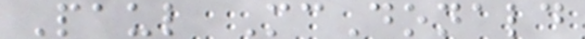Paul McDonald
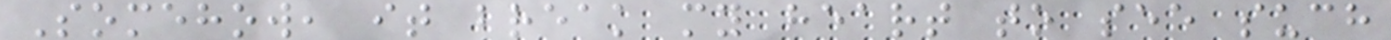Somehow, it break my heart to see such
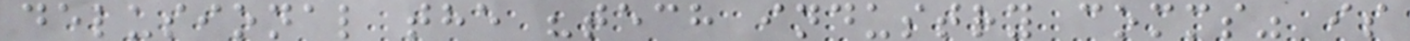delusional the "tech industry comms" is
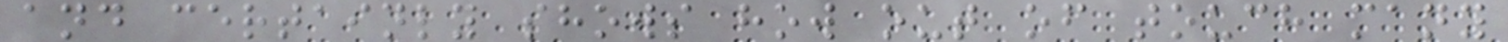and certainly shows how out of touch many
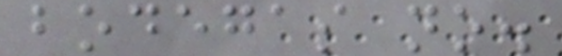bodegas no.
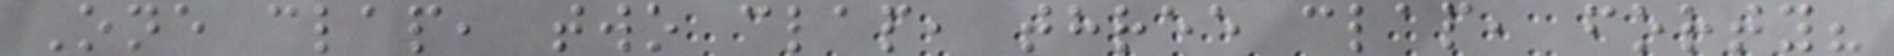One clap, two clap, three clap, forty?
